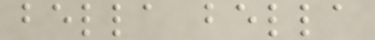bella bella
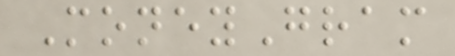MoneyGram
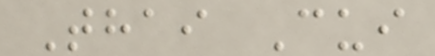Thai Cui
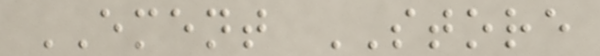EMENT STORE
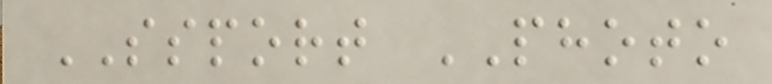SSPORT PHOTO
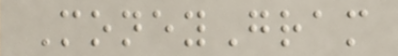MoneyGram
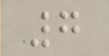7
